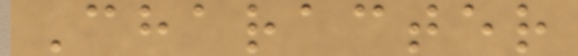Character
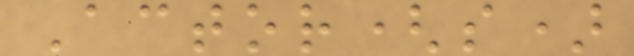Actor(s)
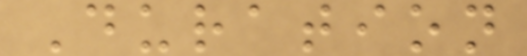Duration
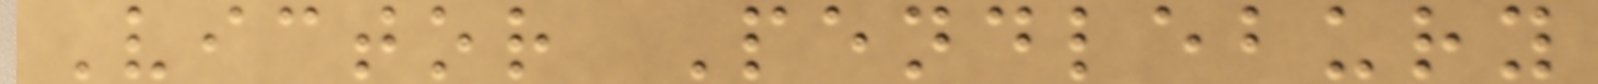Victor Pendlebury
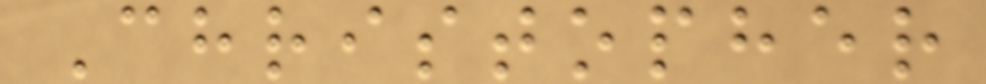Christopher
